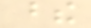these
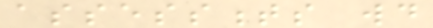assessments would
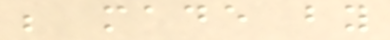be made by
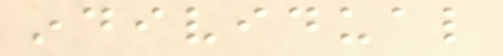individual
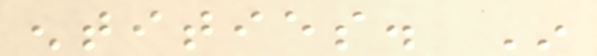entities. In
